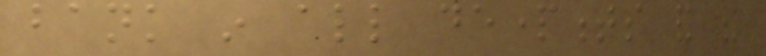bank in all departments and the
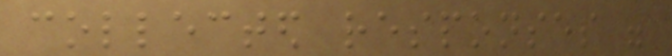collected responses were
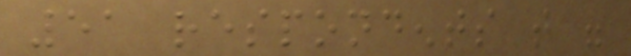51 respondents that were
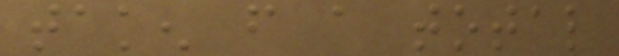taken from a total
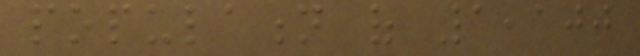population of 1,100
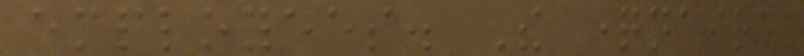employees. The questionnaire
